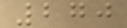270
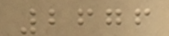2676
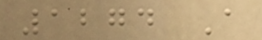1274 A
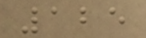125
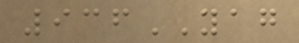936YAG
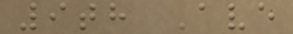9th Ave
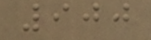900
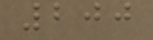200
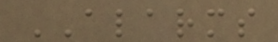ALARMS
